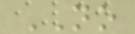NO
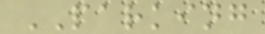PARKING
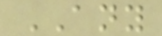ANY
